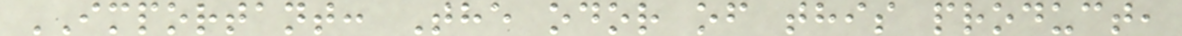IMPORTANT: The odor of this product,
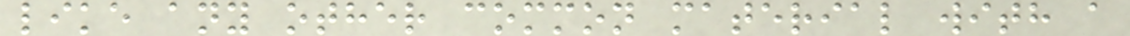like any other common material with a
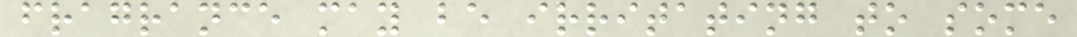fragrance may be irritating to some
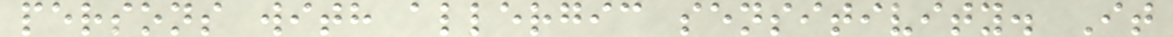persons with allergic sensitivity. It
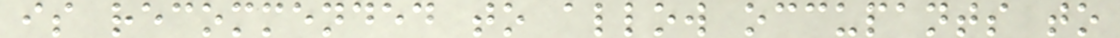is recommended to allow occupants to
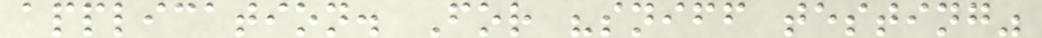application. For "sniff testing"
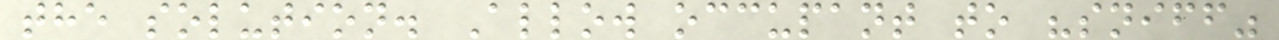the solution. Allow occupant to "sniff"
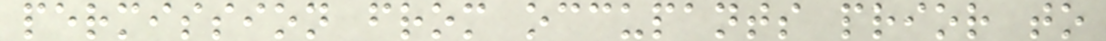permission from occupants prior to
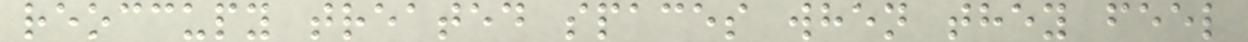reoccupy treated spaces when they feel
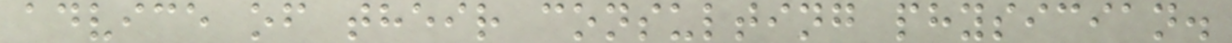advice of their consulting physician.
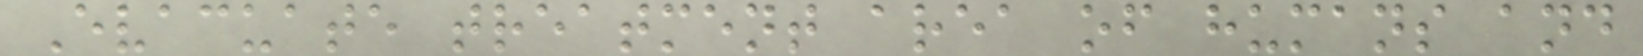Evacuate treatment area of humans and
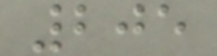205
